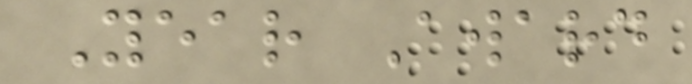Year Award
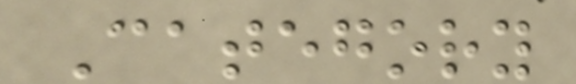Category
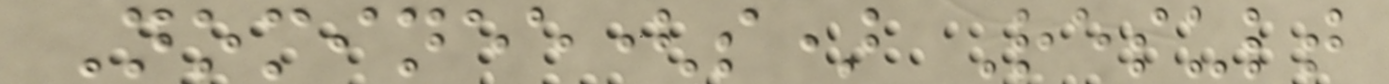Nominee(s) Result
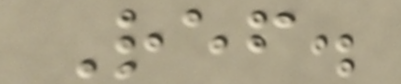Ref.
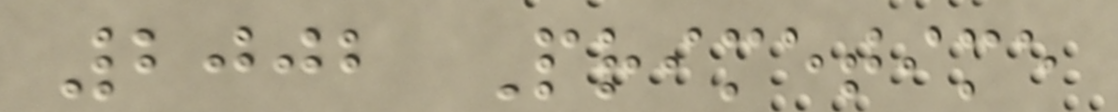2002 Primetime
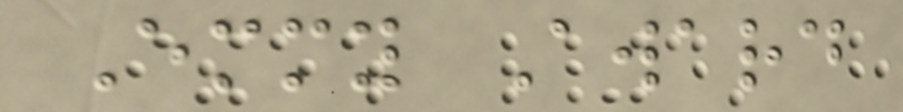Emmy Award
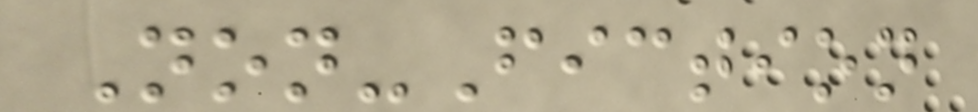Non-Fiction
